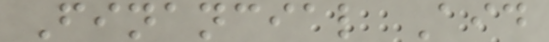Financial Aid
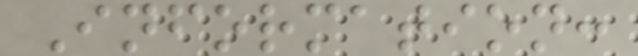Information:
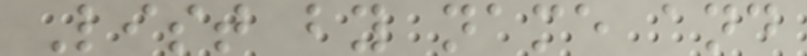List by name and
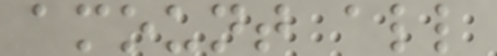amount all
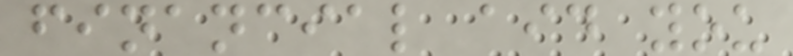financial aid you
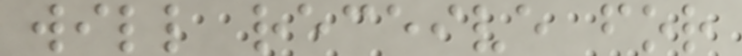will receive for
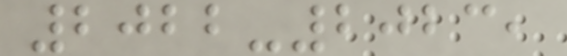2022-2023,
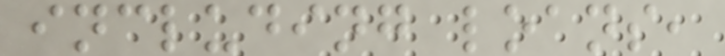including loans,
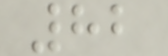82
